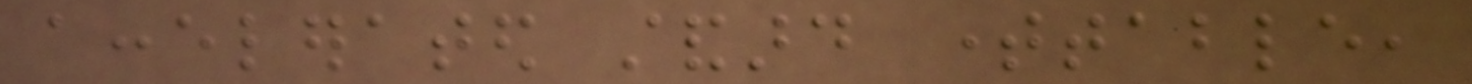accelerated standard timetable,
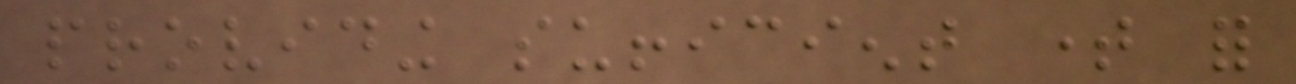providing sufficient time for
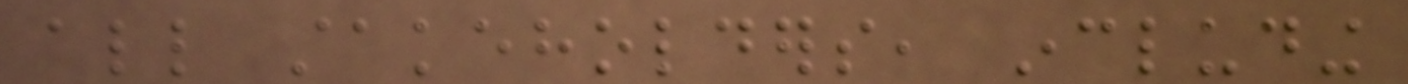all stakeholders, including
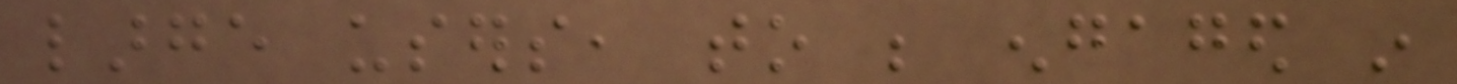large users, to be engaged in
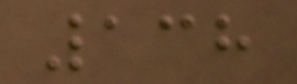138
